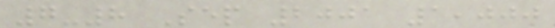7-8 Sep 2001 1,000
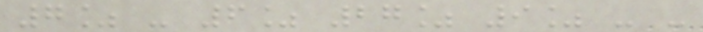7% - 6% 27% 9% - -
